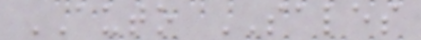AUTO SALES
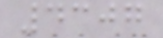4307
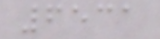6531
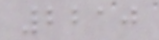2210
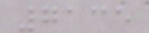7135
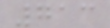713
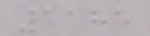1185
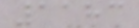1183
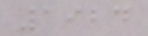1924
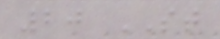20 ST
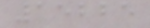15225
